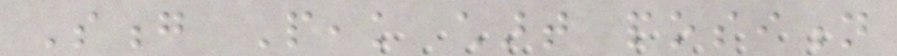Song Peak chart position
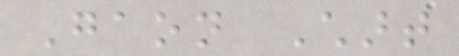Gaon Chart
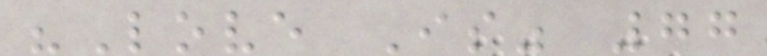"Love Is" 77
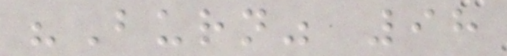"Burn" 98
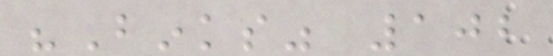"Binks" 102
